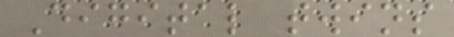Digital twins
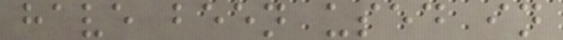have been used in
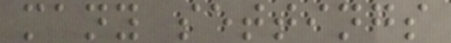many settings
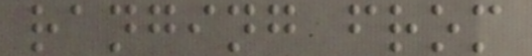ranging from
